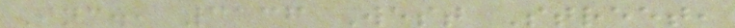Inc., 3136 West Street,
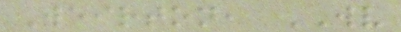Weirton, WV
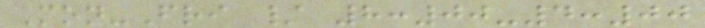Mon-Fri / 8:00-4:00
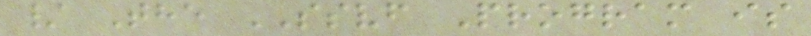/ The SSVF Program is
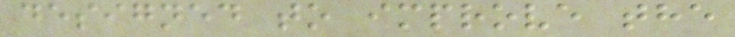designed to improve the
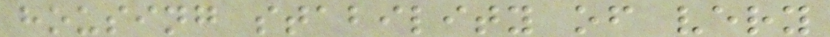housing stability of very
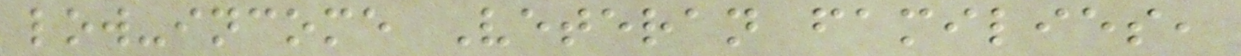low-income Veteran families,
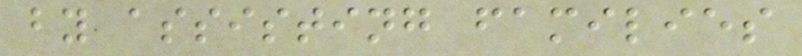by assisting families
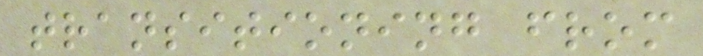transitioning from
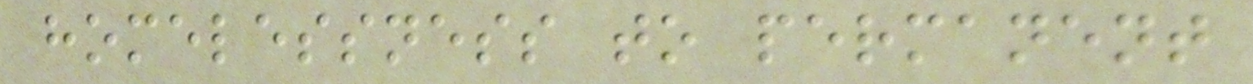homelessness to permanent
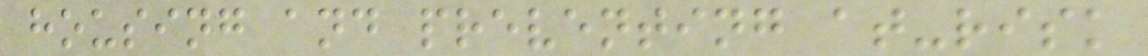housing and preventing at-risk
